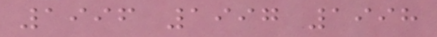1996 1997 1998
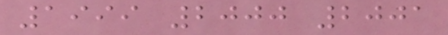1999 2000 2001
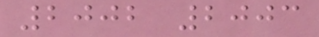2002 2003
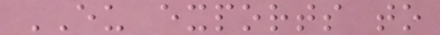EU exports to
